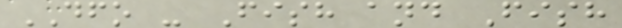DFO - Fish and Fish
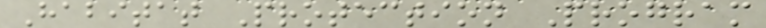Habitat Protection Program
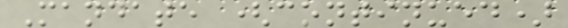Mandate (continued)
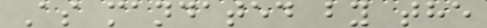As mandated by the
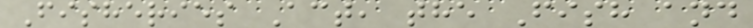Fisheries Act, the Fish and
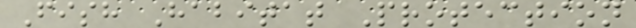Fish Habitat Protection
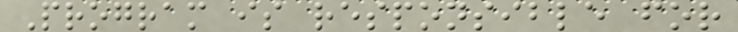Program is responsible for
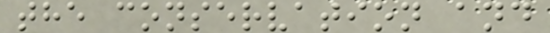the conservation and
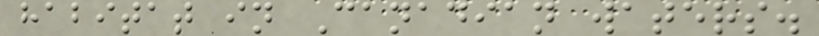habitat in Canadian waters.
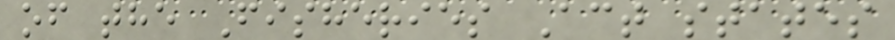of the Fisheries Act states
